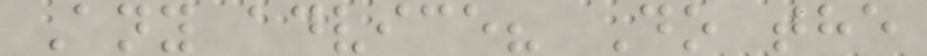Any advice? Do the
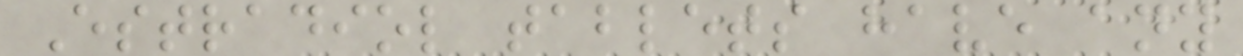Estradiol tablets have any
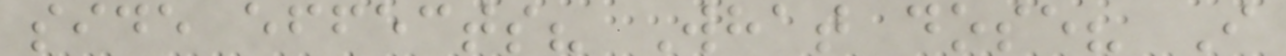side effects? What dose? I
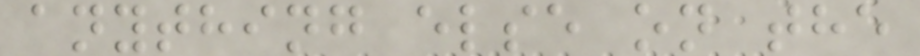anything else on the
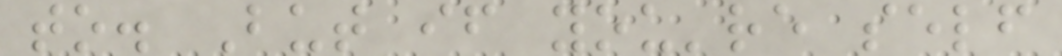to. But if you're self
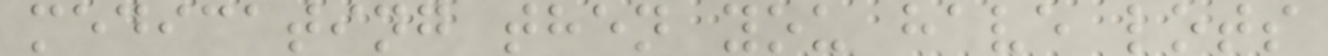medicating then you have lots
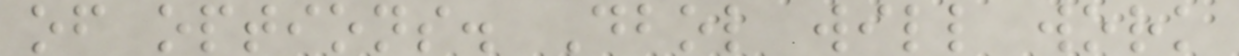of options. Dbol will work
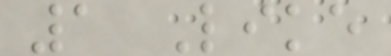1 Like
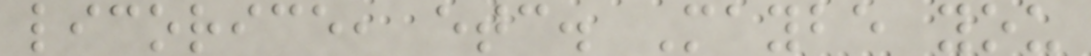licorice, etc. Maybe you
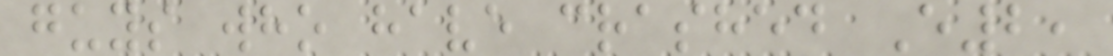guys who have crashed E2,
